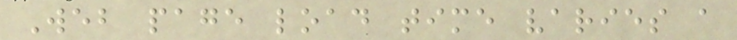Web page load time varies a
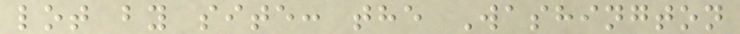lot by site: the Washington
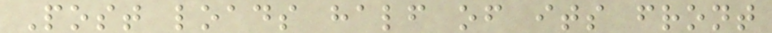Post loads half of its front
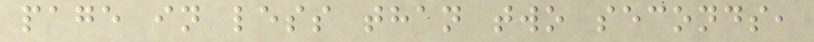page in less than two seconds,
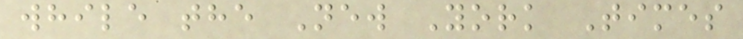while the New York Times
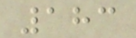183
